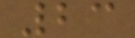23
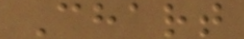Chart
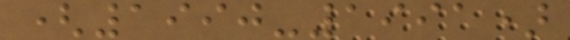(1990-1991)
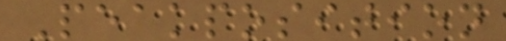Peakposition
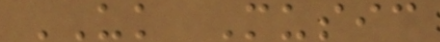UK Music
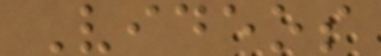Videos
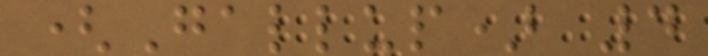(Gallup) 4
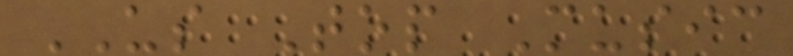US Top Music
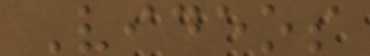Videos
